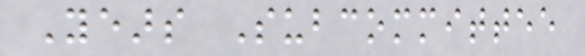Years Subcommittee
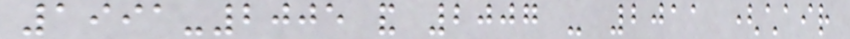1991-2005 and 2007 - 2011 (chair
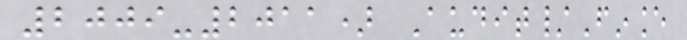2009-2011) Audit/Finance
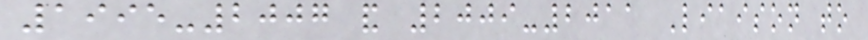1995-2007 and 2009-2011 Liaison to
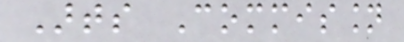Arts Commission
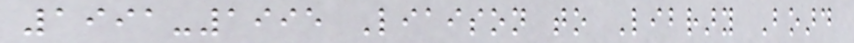1991-1995 Liaison to Library Board
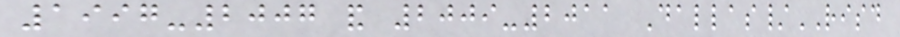1997-2007 and 2009-2011 Dallas/RISD
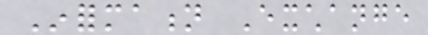Information Exchange
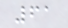61
